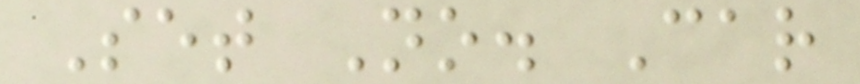Set No. Car
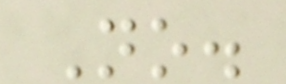No.
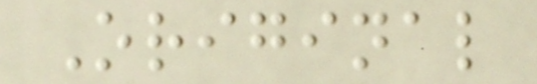Original
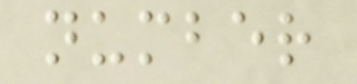number
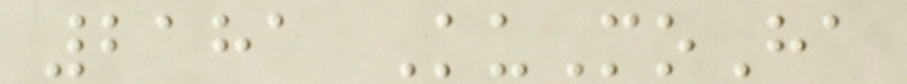2181 KuMoHa
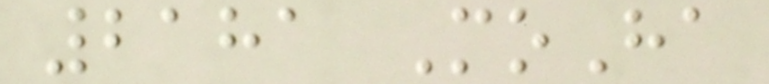2181 MoHa
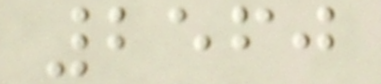2560
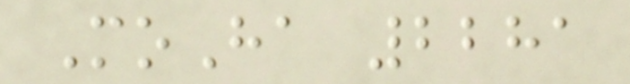MoHa 2281
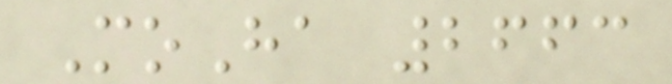MoHa 2663
